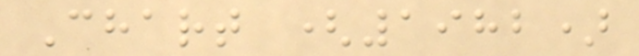Chart (1982)
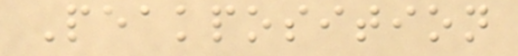Peakposition
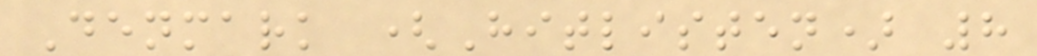Denmark (Hitlisten) 8
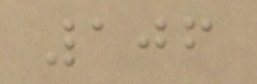106
